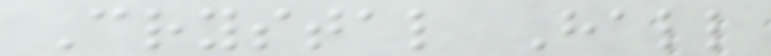Crystal Hall
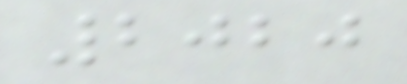2020
